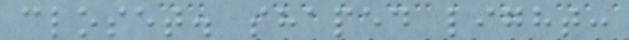closet. shaped light:
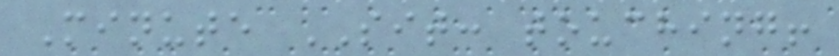Minute SIT: touching!
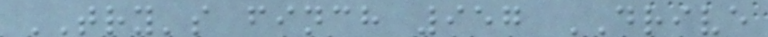TRY's finch 957 DRIVE
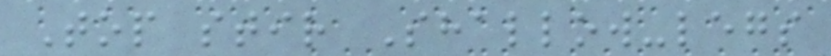Top stir Shallow-legs
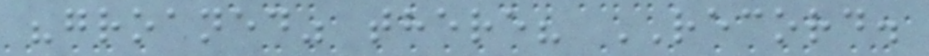"groaned" there? RECORD.
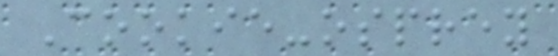Cookie-osprey
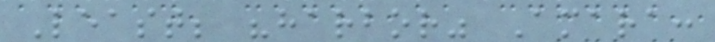Least; "harbor" Amara:
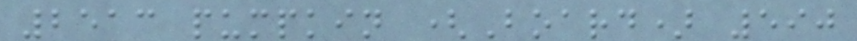2513 pumpkin (Board) 590
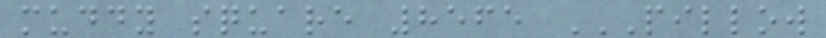muddy square 8565 PILLOW
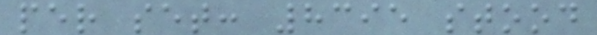per set: 8395 stood
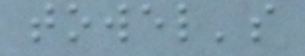towel's
